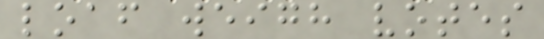loaf weigh votes
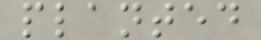planted
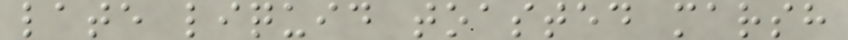late liquid toasted marsh
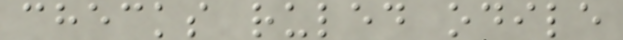checks ruled odile
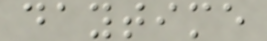daytime
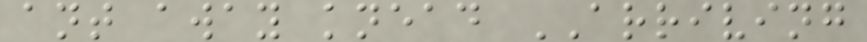ant away knead ARRIVING
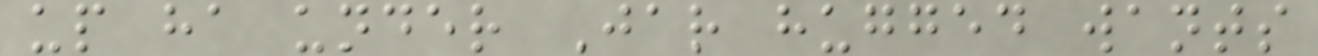up ha under Jar hugged wants
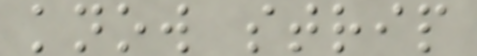know strip
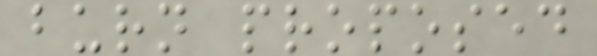burn proposed
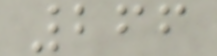266
